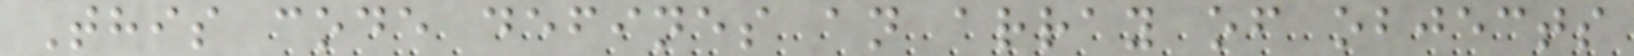This code defines an array of objects
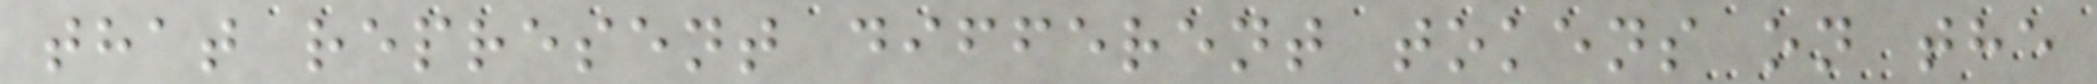that represent different tokens on the
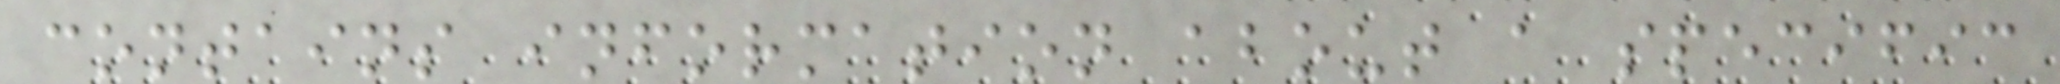contains information about a specific
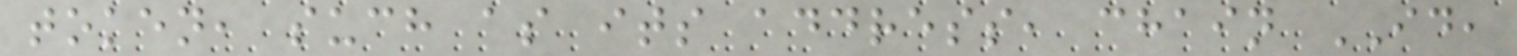token, such as its address, chain ID,
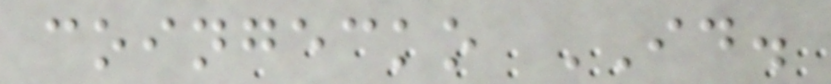coingecko ID.
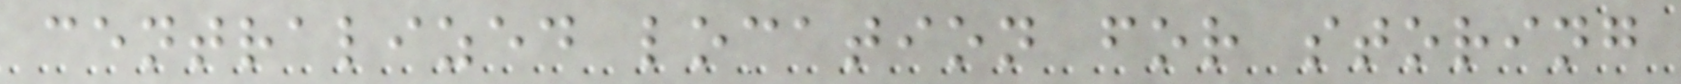centralized location for storing
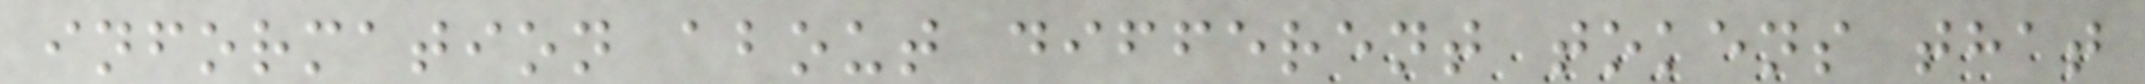information about different tokens that
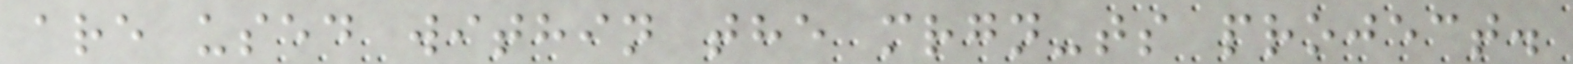are used within the mrgn-ts project.
